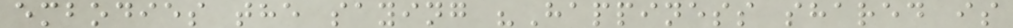embodies the saying "Happiness shared is
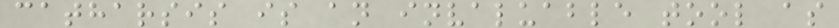catharsis is an invaluable tool as
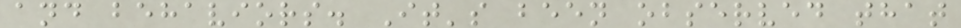and behaviors. It's been observed that
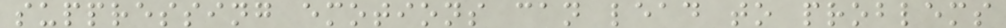suppressing emotions can lead to problems
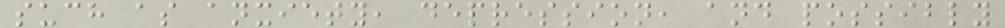such as anxiety, depression, and possibly
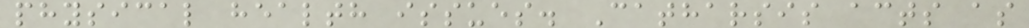physical health issues. Catharsis acts as
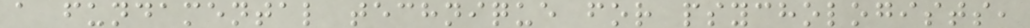a fundamental technique for psychologists,
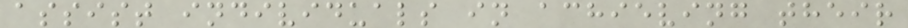assist individuals in achieving their
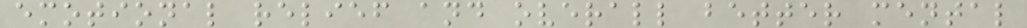emotional relief and overall better mental
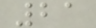21
